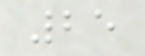25
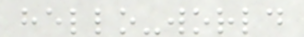hello-world
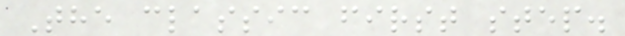The classic first step.
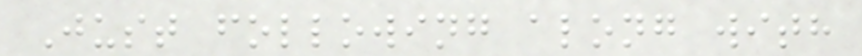Just following along with
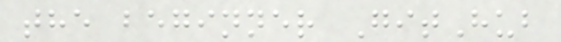the beginner GitHub
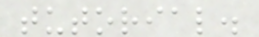tutorial.
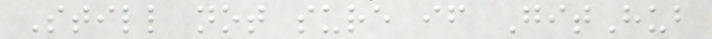Still not sure if GitHub
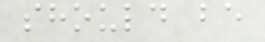should be
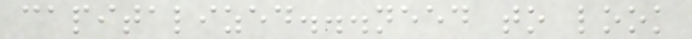capitalized...need to look
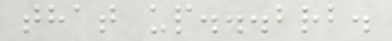that up...brb.
